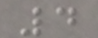4
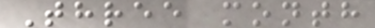Three month
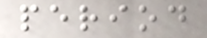period
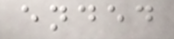ended
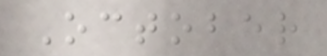October
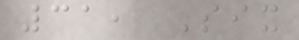31, Six
